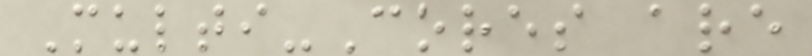Multi-Cores are
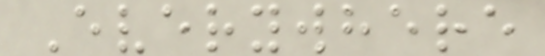Everywhere
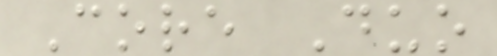Core Duo
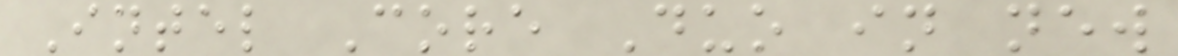Intel Core Duo in new
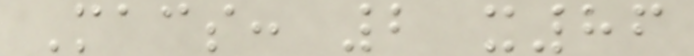Macs: 2 x86
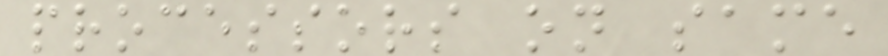processors on same
